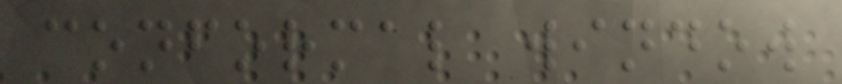conformal window
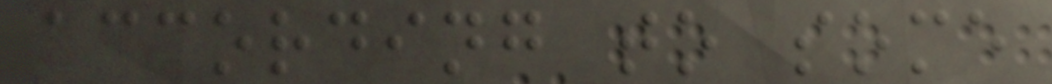according to some
